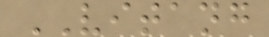VITANG
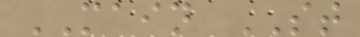MAIN ST
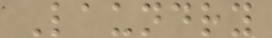Laundry
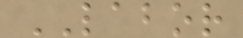LABOR
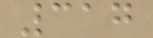317
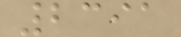2391
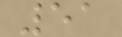51
